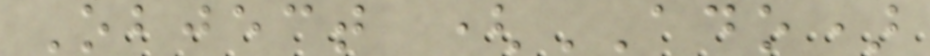Object (ADO)
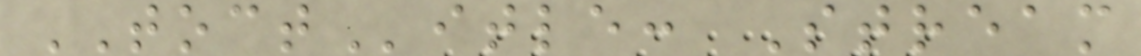TOCTitle: Stream
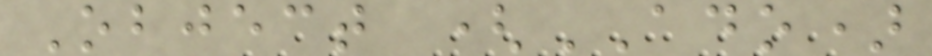Object (ADO)
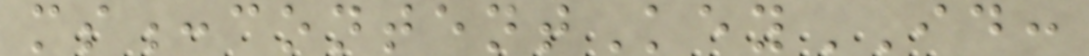ms:contentKeyID:
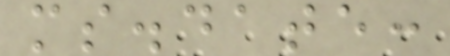ms.date:
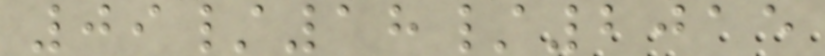09/18/2015
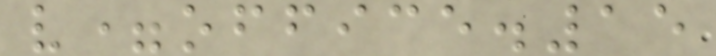v=office.15
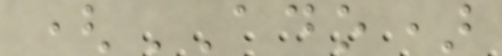(ADO)
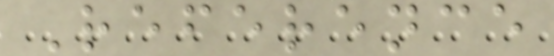Reference
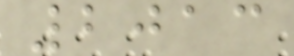2013
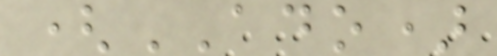(ADO)
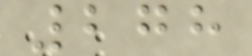278
